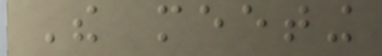The meeting
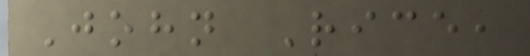John Rice,
